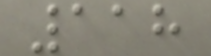118
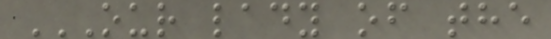OUR LADY OF THE
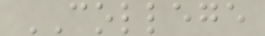COLLEGE
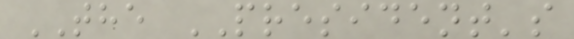THE PRESIDENT's
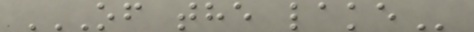OF THE LAKE
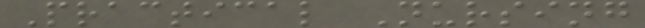Practical Nursing
